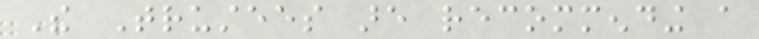The Trustees are recommending a
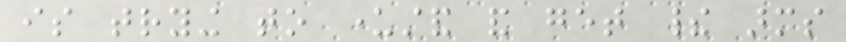is trying to understand and get their arms
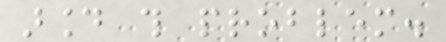around this problem.
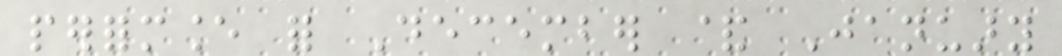performance for December & January
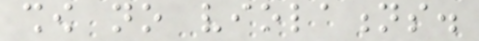show no violations.
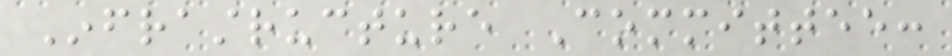Infrastructure Committee:
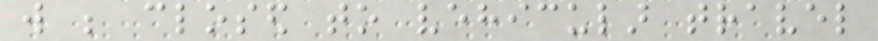will be closed to vehicular travel
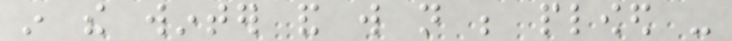in the winter and will not be plowed -
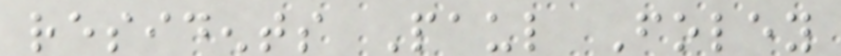residents Paul Foley
